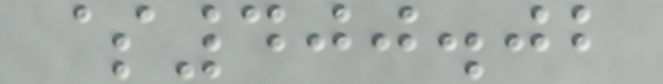$400.02
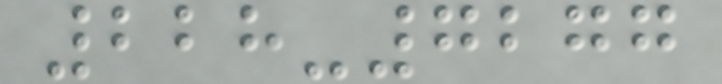228-7277
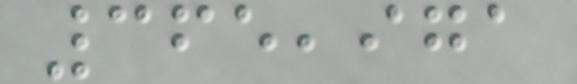365,971
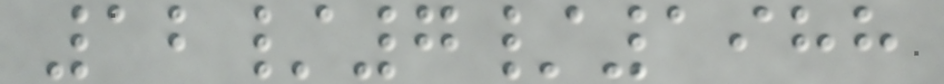12/7/1988
